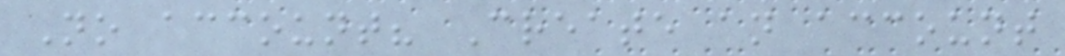No account? Create an account
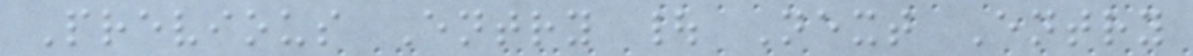Previous Entry | Next Entry
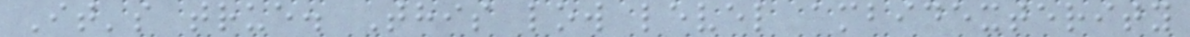It's true. This low level ambidexterity
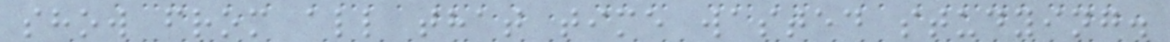show from all that time wasted studying.
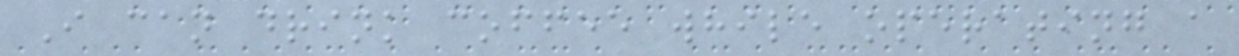I can drink coffee while operating a
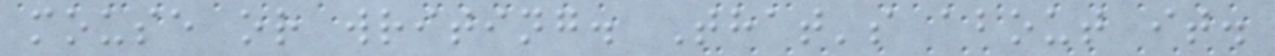mouse or writing. That's about it.
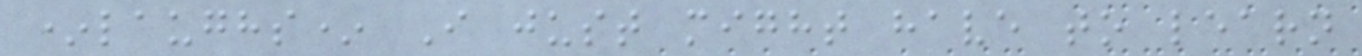*laughs* I just might have to learn
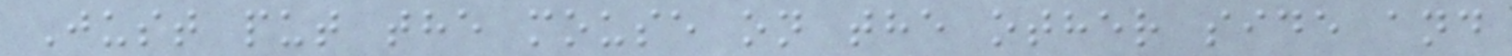Just put the mouse on the other side and
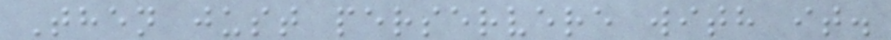Then just perservere with it.
